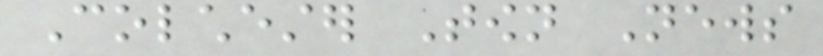Colchester Town News
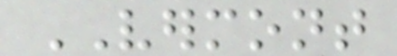VERMONT
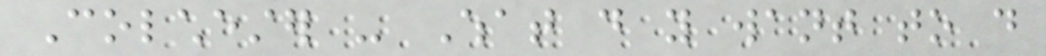Colchester - What do you want to do
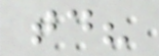today?
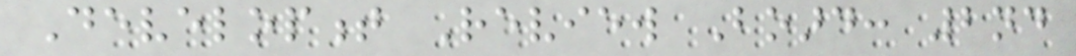Development Review Board: 2nd
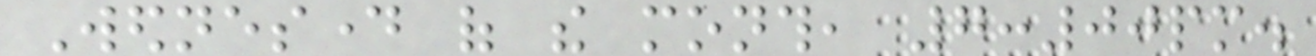Wednesday of the month, 7:00pm.
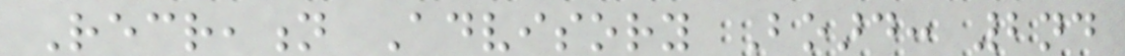Recreation Advisory Board: 2nd
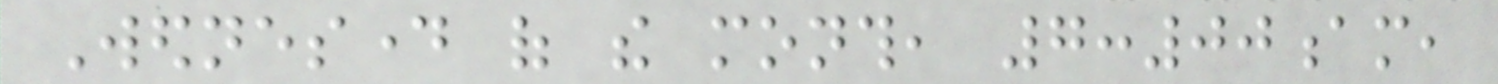Wednesday of the month, 7:00am,
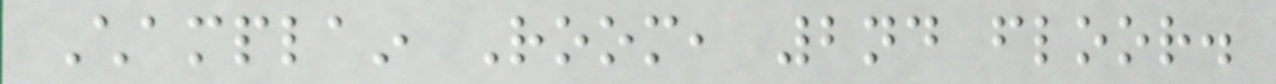Champlain Room, 2nd floor.
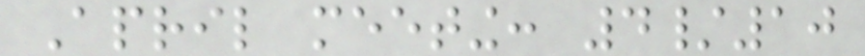April meeting: 4/10
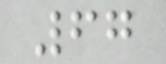67
